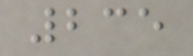235
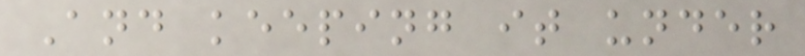And keeping it under
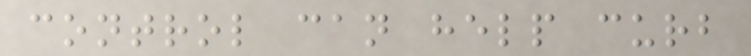control can help curb
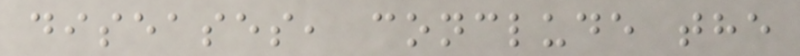diseases, conclude the
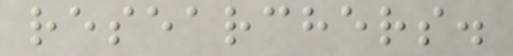researchers.
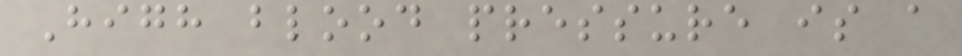High blood pressure is a
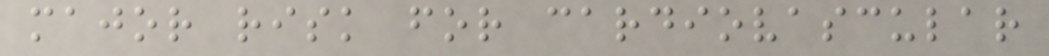major risk for cardiovascular
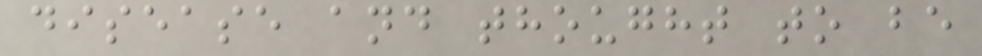disease and thought to be
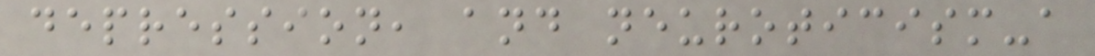depression, and neuroticism-a
